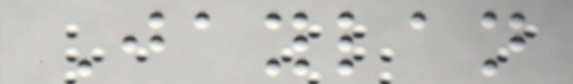Jaylan
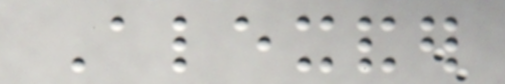Alexander
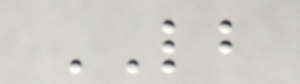LB
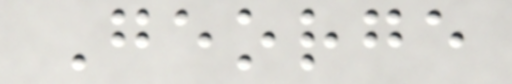George
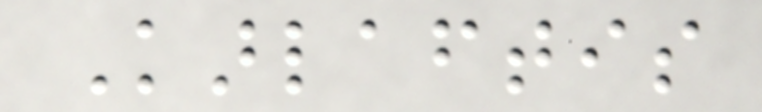Karlaftis
